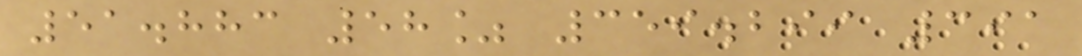51.883 58% 359.299 391
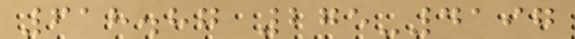618.87 275-4197
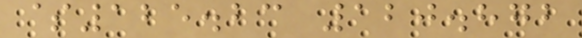$125.23 120.872
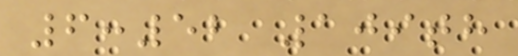6:52 109th
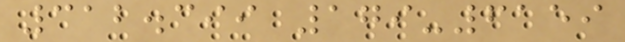312.399 179-6159
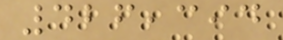426,394
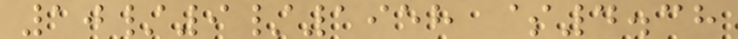10/9/1958 $4.38
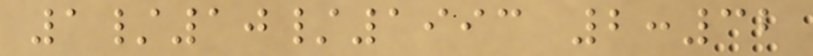1/10/1993 2:32
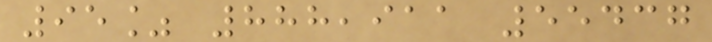95% 888,911 55437
